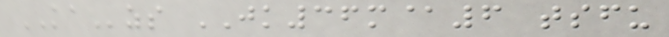KAzs JK36m@6 tsfu
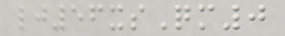lj56xsQm0
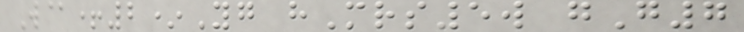W@+2*Yg hMrs5w gG7
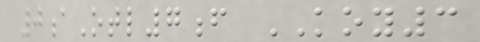0aOtl7f KOY3
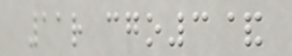11r cgo3&
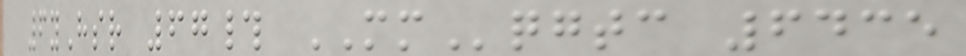6yHsr 67# MMqgtc 6435
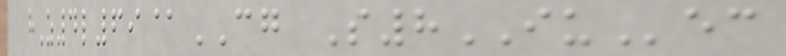hZ4l69@CG S8IUec
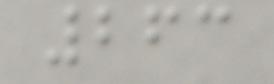263
